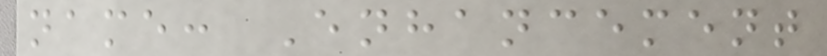name: Enhancement
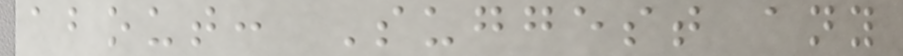about: Suggest any
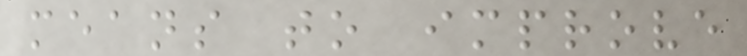means to improve
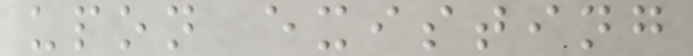upon existing
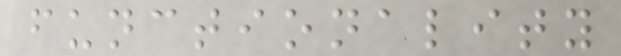functionality
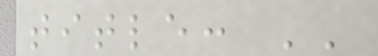title: ''
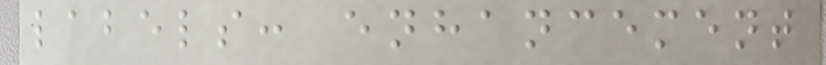labels: enhancement
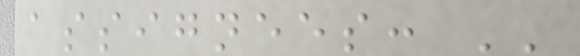assignees: ''
